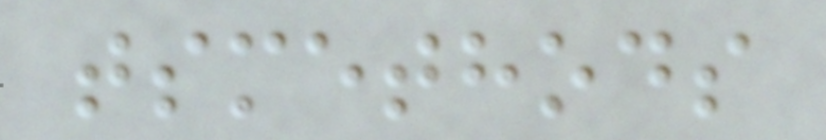tsmethods
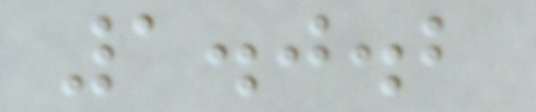1.0.2
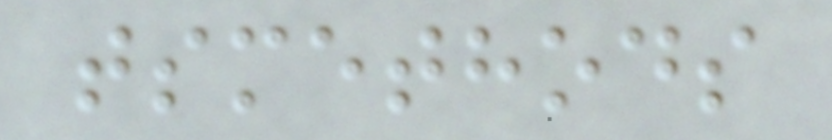tsmethods
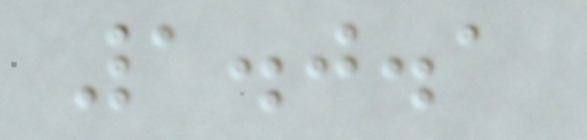1.0.1
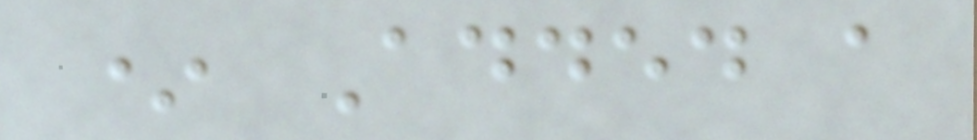* Added a
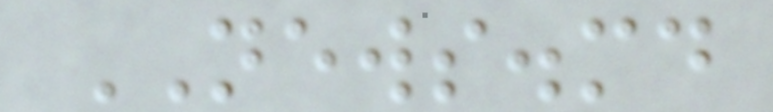NEWS.md
